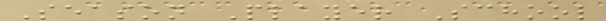Season Player School
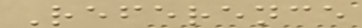Reference
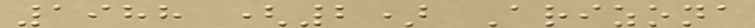1988 (2) Arizona
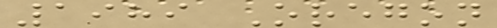1989 Oregon
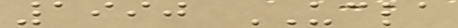1990 UCLA
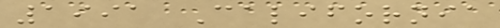1991 California
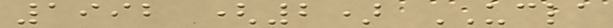1992 (2) UCLA
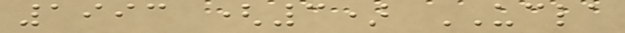1993 (3) UCLA
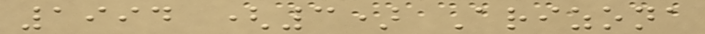1994 (3) Arizona
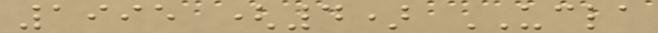1995 (4) UCLA
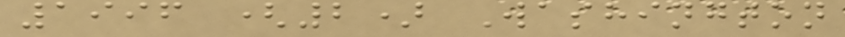1996 (2) Washington
